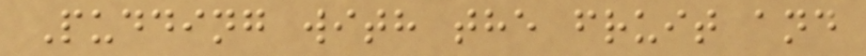Pudding with the fruit and
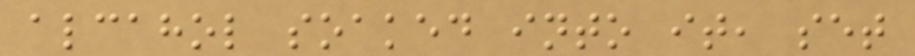alcahol soaked into it, set
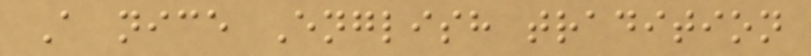A nice English tradition
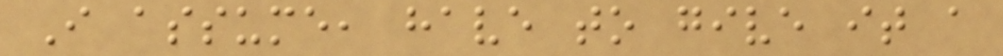I assume, have to give it a
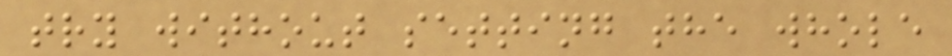try without setting the whole
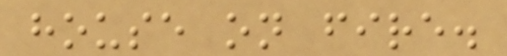house on fire.
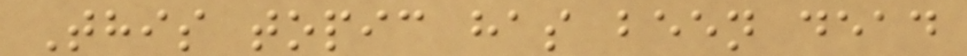This topic has been dead
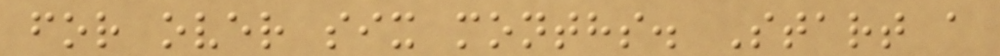for over six months. Start a
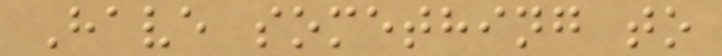Have something to
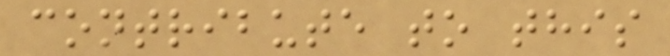contribute to this
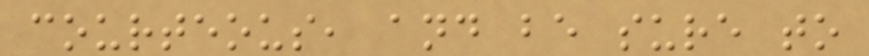courteous, and be sure to
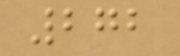272
